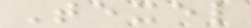Texel
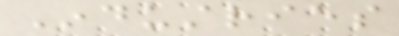Industries
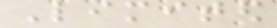Limited
